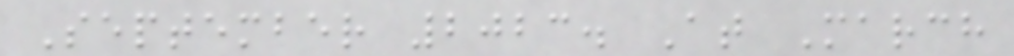September 2023. At March
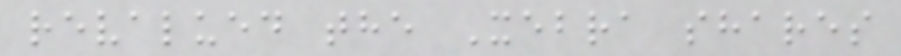revalued the Xebra shares
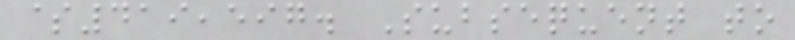$419,597. Subsequent to
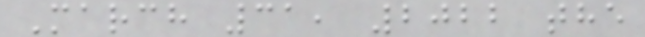March 31, 2022 the
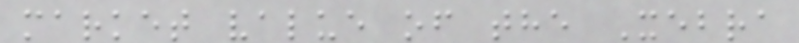market value of the Xebra
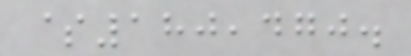$180,470.
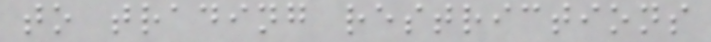to trading restrictions
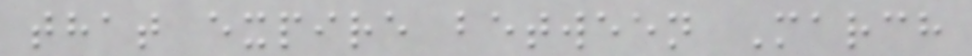that expire between March
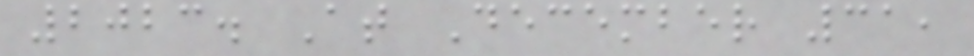2023. At December 31,
